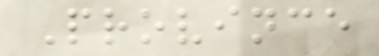Province
